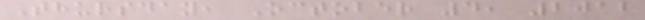Thursday, October 4, 2012
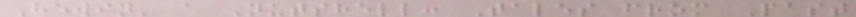Hewin' a Nutshell: Tales from Past
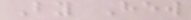By Hew
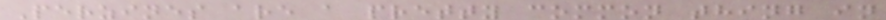Perzines are a pretty common thing in
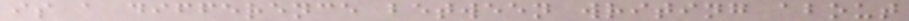is a difference between writing about
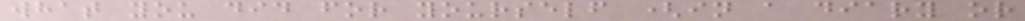what you did for yourself (in a diary or
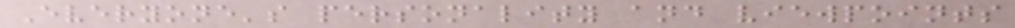Everyone's personality and viewpoints
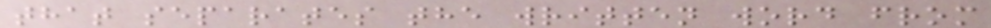that separates the written word from
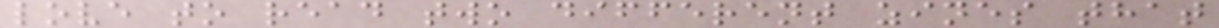love to read two different zines that
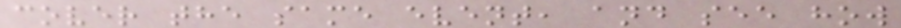cover the same event, and see how
